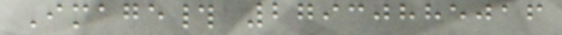Image# 27930885016
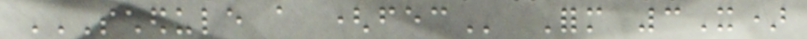SCHEDULE A (FEC Form 3X)
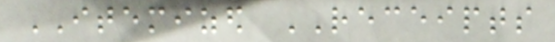ITEMIZED RECEIPTS
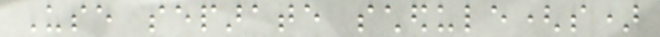Use separate schedule(s)
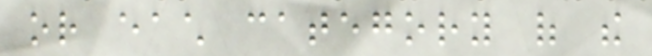or each category of the
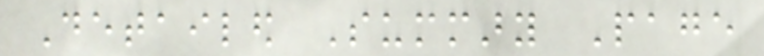Detailed Summary Page
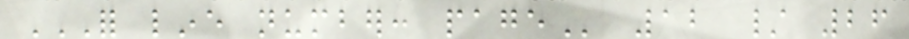FOR LINE NUMBER: PAGE 12 / 26
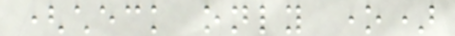(check only one)
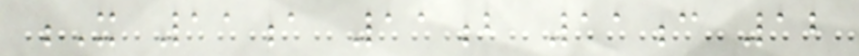X 11a 11b 11c 12
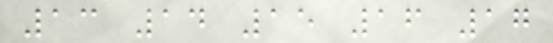13 14 15 16 17
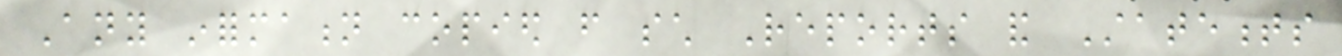Any information copied from such Reports and Statements
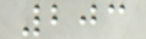203
